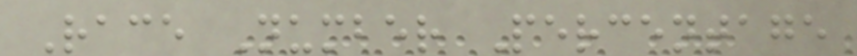Race Number Percentage
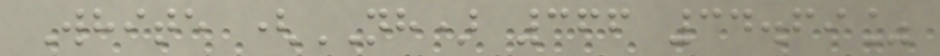White (NH) 366 34.69%
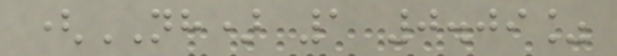(NH) 1 0.09%
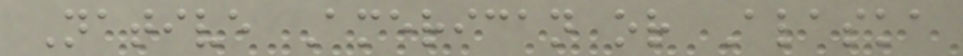Native American or Alaska
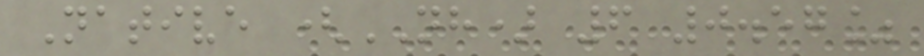Native (NH) 6 0.57%
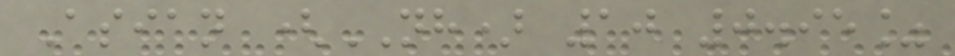Asian (NH) 10 0.95%
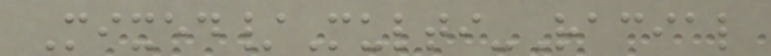Mixed/Multi-Racial
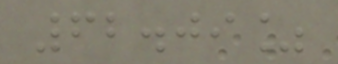62.09%
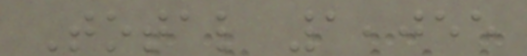Total 1,055
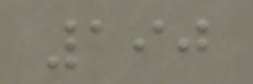190
